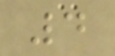4
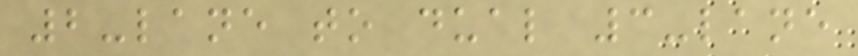2-lane to dual 3-lane
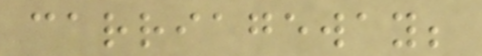carriageway;
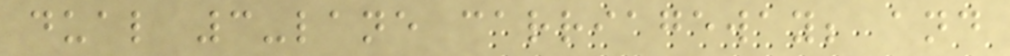dual 3-lane carriageway; and
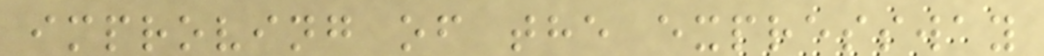improving of the expressway
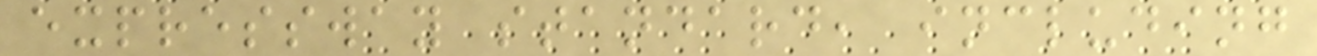expressway standard, including
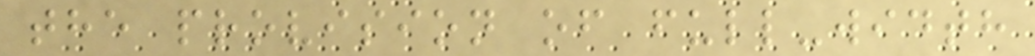the provision of full-width
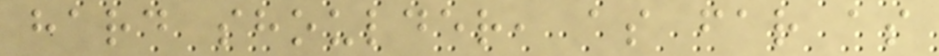hard shoulder, as far as
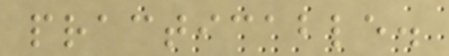practicable.
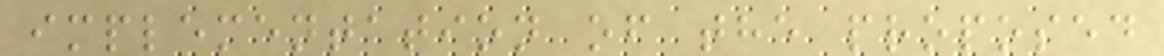implementation of the proposed
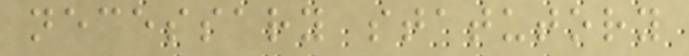necessary statutory
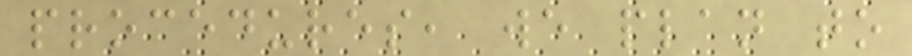procedures, we plan to
